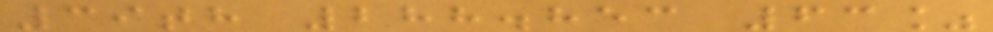39th 288.853 63%
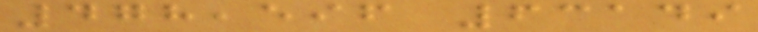478,596 63149
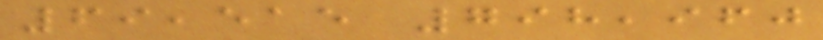69,515 798,960
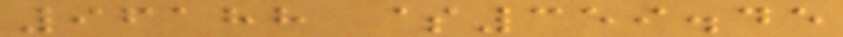96188 $359.45
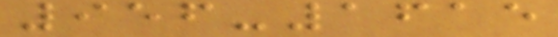956-1615
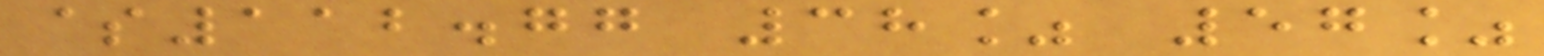$112.77 38% 57%
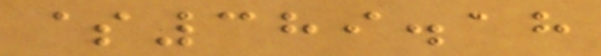$389.18
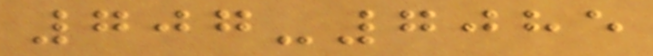707-7085
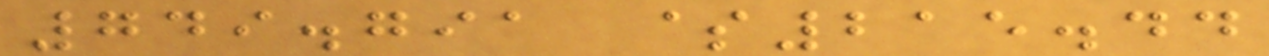749.791 $215.44
